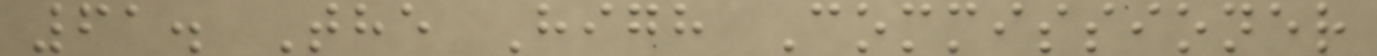61. The High Commissioner
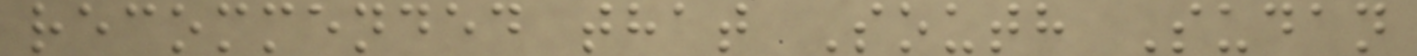recommended that South Sudan
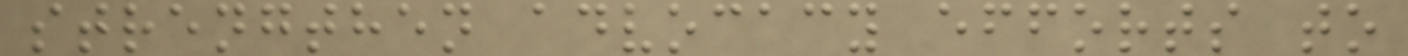strengthen advocacy efforts to
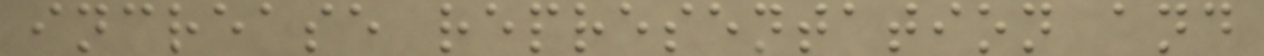increase representation and
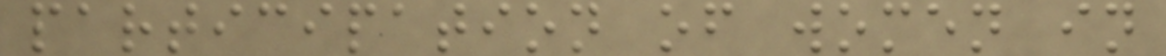participation of women in
